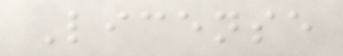License
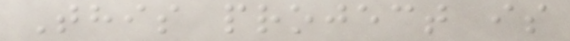This project is
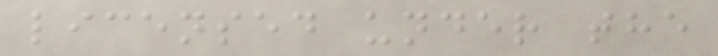licensed under the
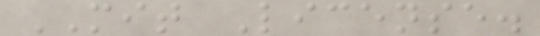MIT License.
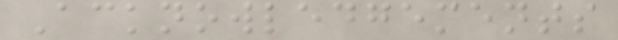Acknowledgements
